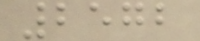2572
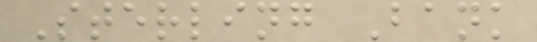Sterling Bank
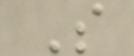S
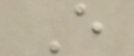E
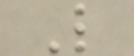L
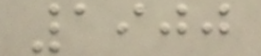1900
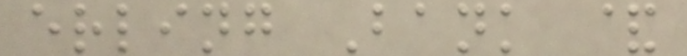erling Bank &
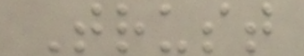Trust
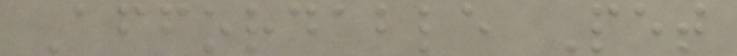Affordable Pet
